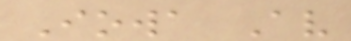Iowa Av
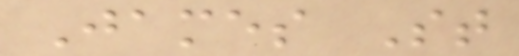James St
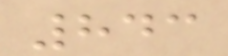843
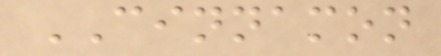CINNAMON
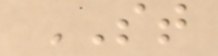ST
